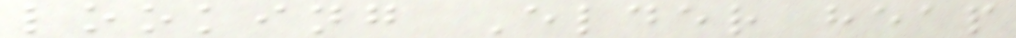looking Elder heap
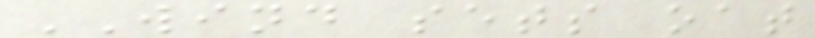WIND sets oat
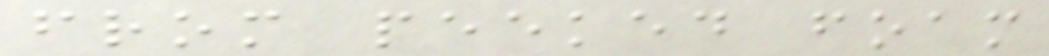from peeked foam
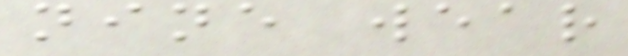nine wear
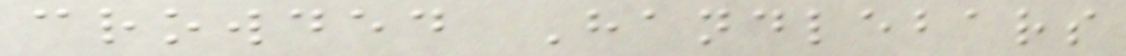crowded Handlebars
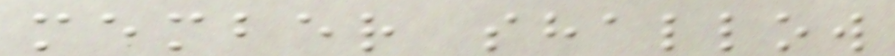member shallow
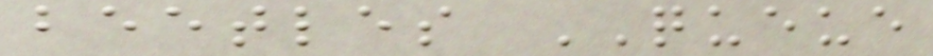beetles QUEUE
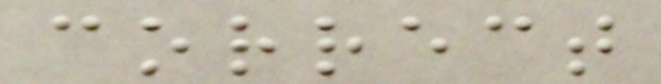correct
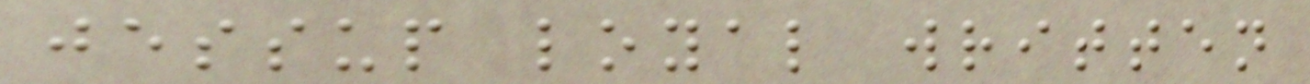jessup loyal written
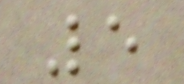5
